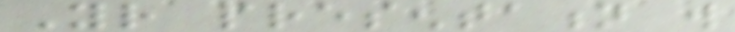Your presentation will
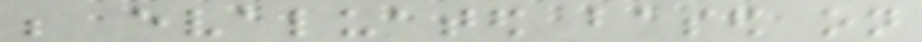be evaluated based on
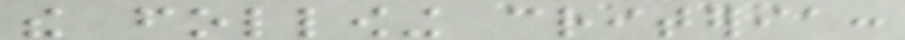the following criteria:
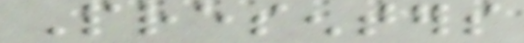Presenters
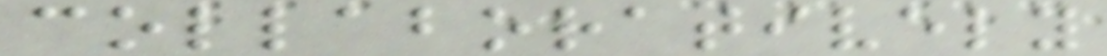collaboratively
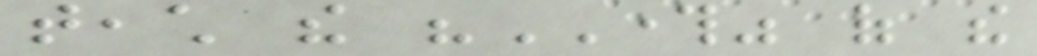teach the "THROUGH" of the
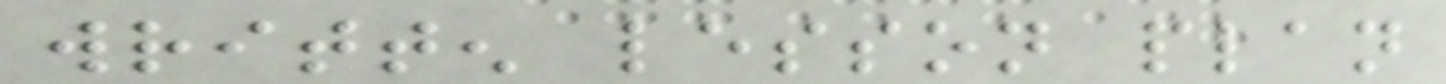written lesson plan
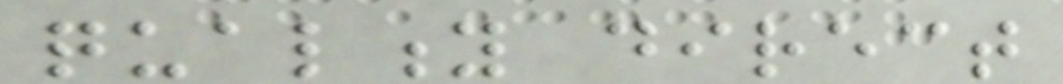quality direct
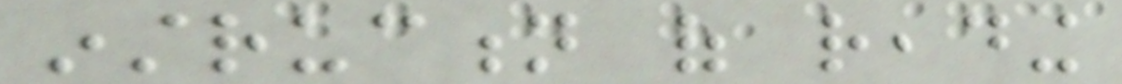instruction of reading
